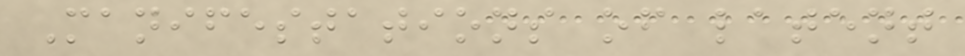Manifestations of latent
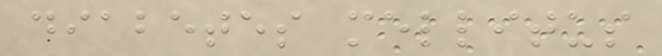diabetes mellitus
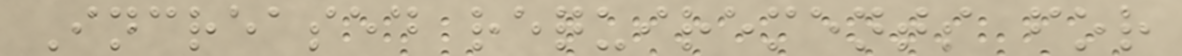Increased requirements for
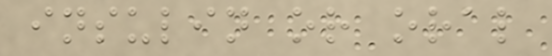insulin or oral
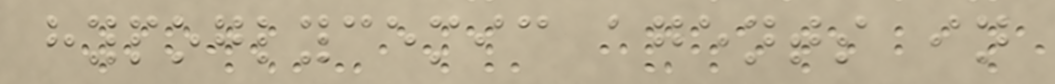hypoglycemic agents in
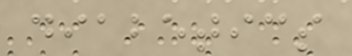diabetics
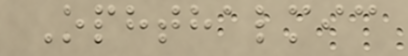Ophthalmic
